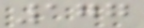177
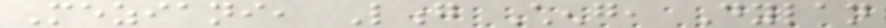Meziani, Long Cheng, Dylan
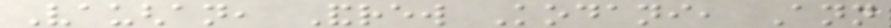Vaughan, Andrew Kodani, Ann
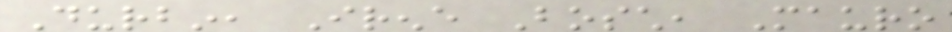Durbin, Irene Bosch, Mauro
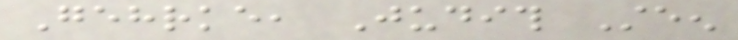Gehrke, Judith Steen
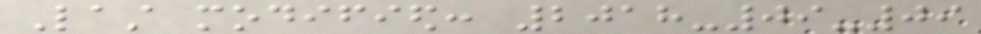Last modified: 2018-09-09
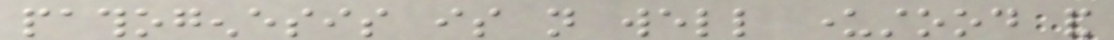pathogenesis is not well understood and
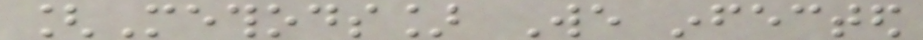[Methods] We infected
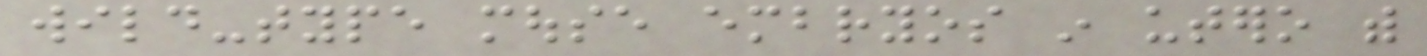wild-type mouse embryos in utero with
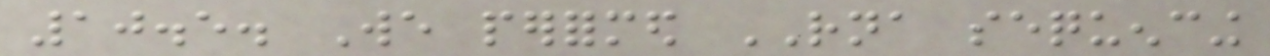10.5. We performed RNA sequencing
